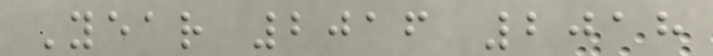Year 2016 2018
